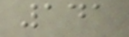141
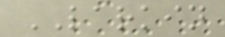LARKIN
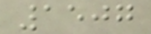1507
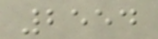2554
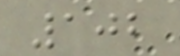102
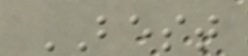BEST
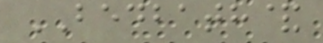BEDBATH&
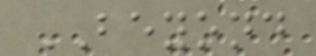BEYOND
